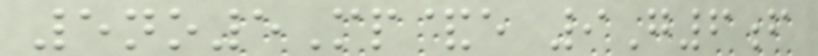5no5Mp&e 9G6f
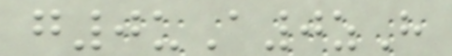g0uA0zH
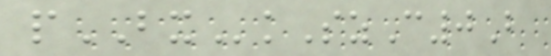pBXkSzC0B
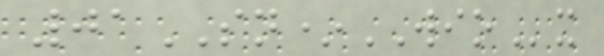01SN*WIOx
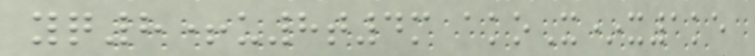yq8+u8t4m akoX*x1ke
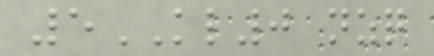5KL0 nzq
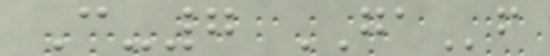C-7 GAf
